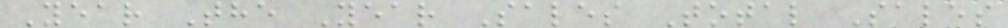Year The Year Sales Total Sales
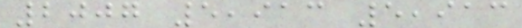2007 5,913 5,913
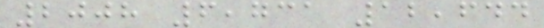2008 6,731 12,644
